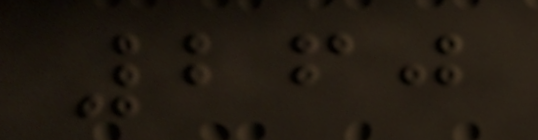260
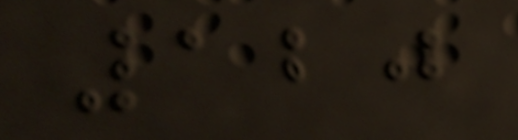120
